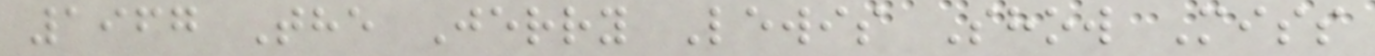1967 The Jerry Lewis Show Miss
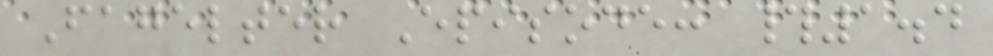Fagelter Episode: #1.4
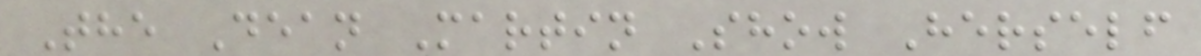The Dean Martin Show Herself
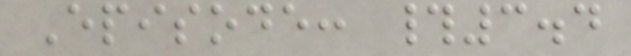Episode: #3.4
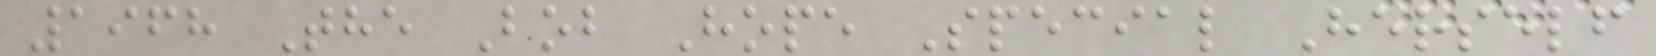1968 The Bob Hope Special Herself
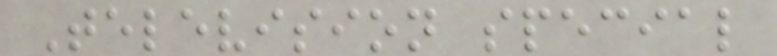Television special
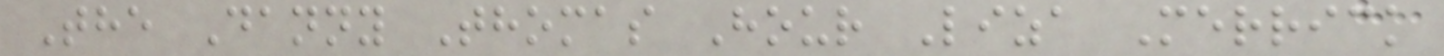The Danny Thomas Hour Liza Merrick
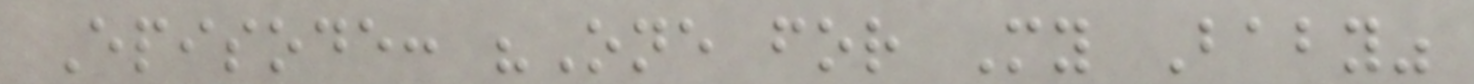Episode: "One for My Baby"
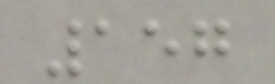157
